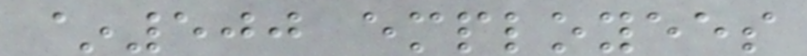~500 employees
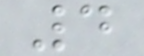4
